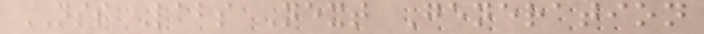NSS Labs Next Generation
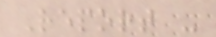Report -
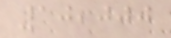10,000
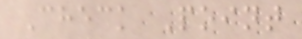Check Point
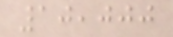10,000
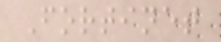Fortinet
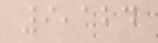9,124
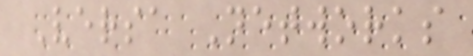Versa Networks
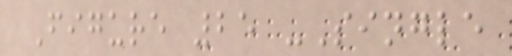Figure 25 -Single
